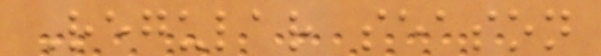Regular season
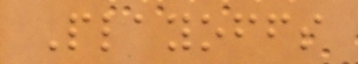Playoffs
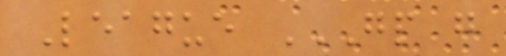League GP G
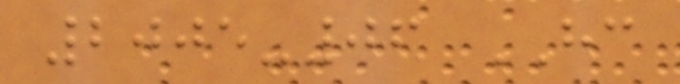2005-06 HC
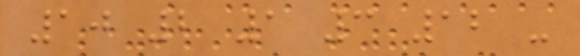10 2 1 3 12 -
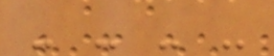- - - -
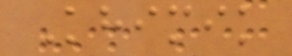Khimik
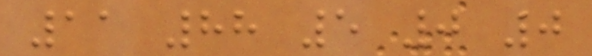11 88 5 0 0
